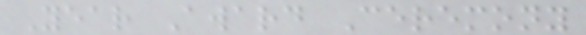Year Award Ceremony
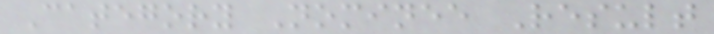Category Nominee Result
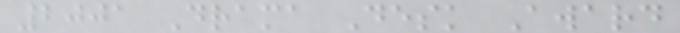2001 Drama Desk Award
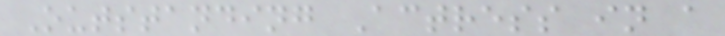Outstanding Actress in a
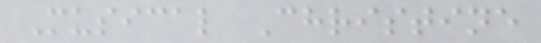Musical Christine
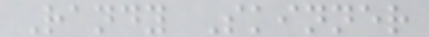Randy Skinner
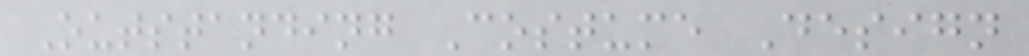Outstanding Costume Design
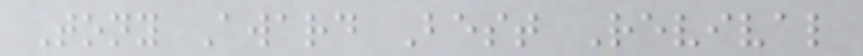Tony Award Best Revival
